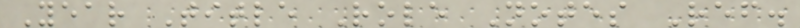Year Title Role Notes Ref.
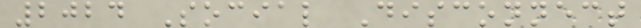2024 Social Disconnect
